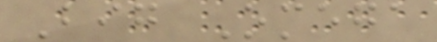Big Omega
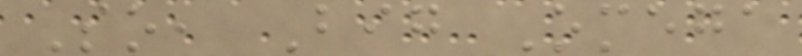So, Big Omega
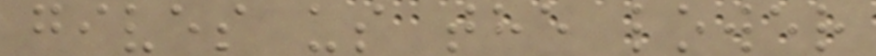gives us the lower
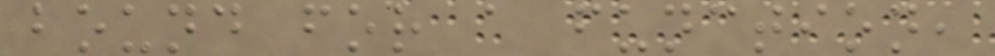bound for a function,
